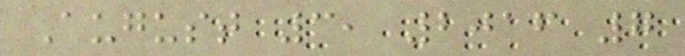August 3, 2016 7
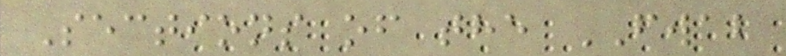Sections of the FWAB
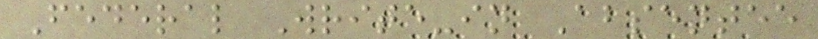Federal Write-in Absentee
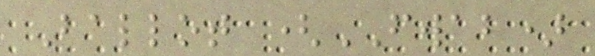Ballot (FWAB)
